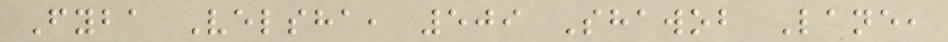Fyba Velsha, 509 Shawob Lane,
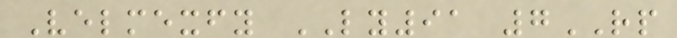Velmexfy LY91 7RP
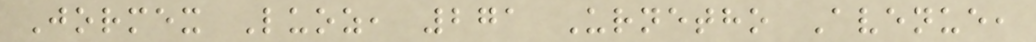Jormex Luoz, 271 Urnetho Avenue,
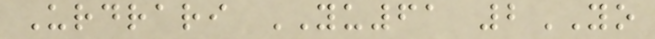Urdrari YU61 2YO
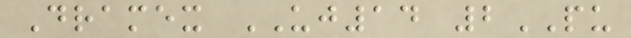Dramex UJ14 2PU
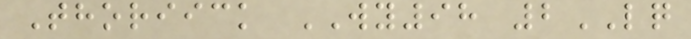Thoriick WY98 2LQ
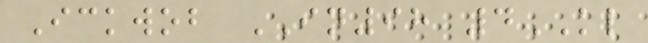Ickwob IN98 4KL
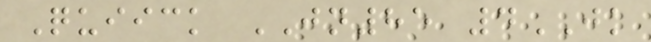Quiick JN85 4JK
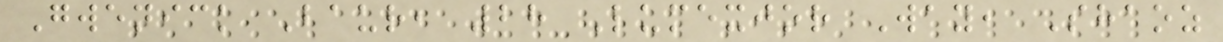Gwenick Baur, 28 Lumexjor Way, Shaoz
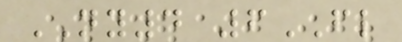NY4 6FL
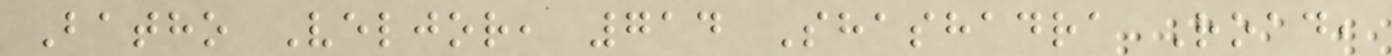Batho Veljor, 714 Shashadra Road,
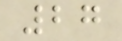27
